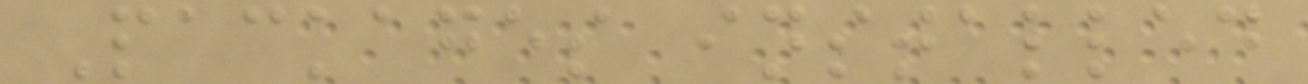Packages installed
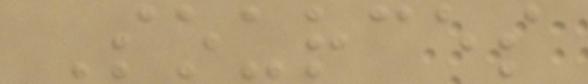Sources
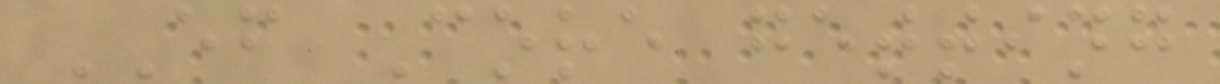EF Core getting
